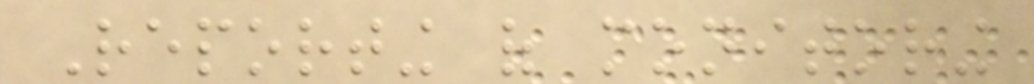Reporting of monitoring
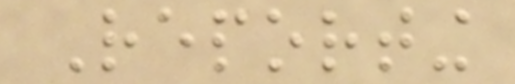Reporting
